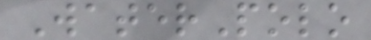WaterPolo
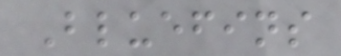Bluefins
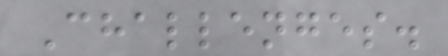Challenges.
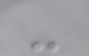-
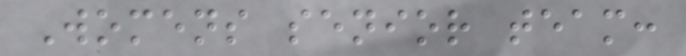Womens senior team:
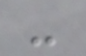-
